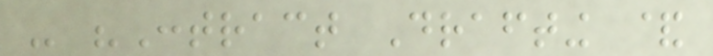- "Contract Drafting &
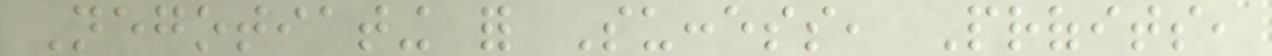Negotiating for Success, Profits,
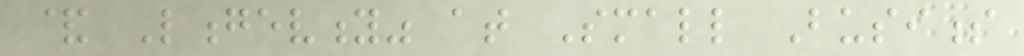& Longevity" at Small Business
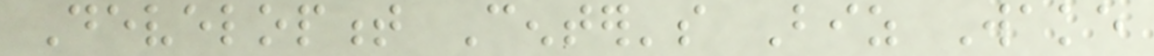Development Center's Biz Wake
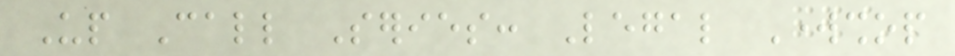Up Call Series: Legal Workshop
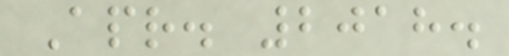Apr. 2018.
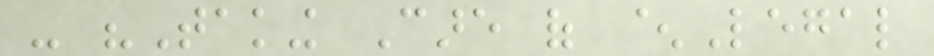- "Taking Care of ^Legal
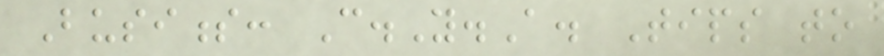Business: C.Y.A. Tips to
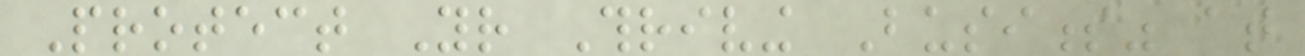Protect Your Thriving Business" at
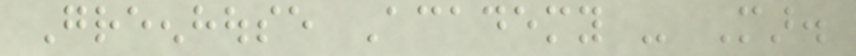Greenhouse Academy - Mar.
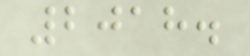2018.
